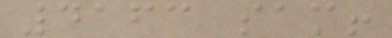4163 sam!
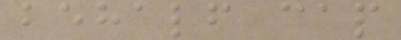behalf cap
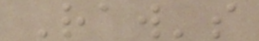Raw's
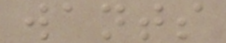wants
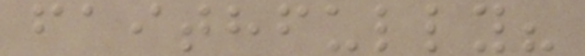faithfully?
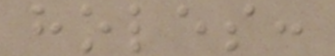holes:
